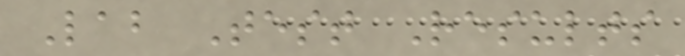Lab Test Results
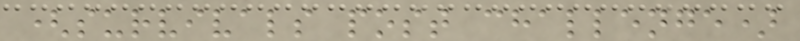(survivals post challenge)
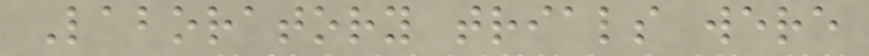Laboratory trials were
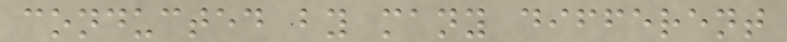conducted by many different
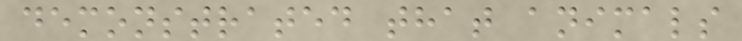demonstrated that animals
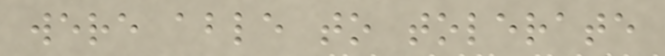were able to tolerate
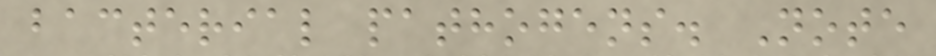bacterial pathogens. Note
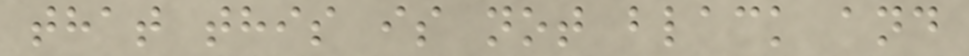that this is not black and
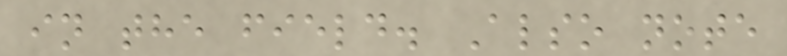in the field. Also note
